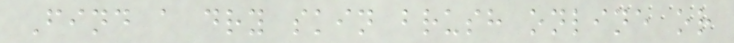Find a dry skin brush online or
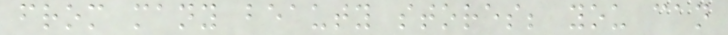from many beauty stores; you can
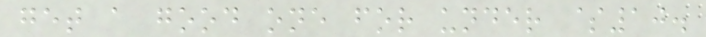get a good one for under $10.
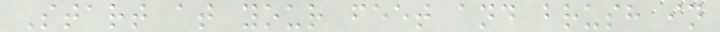Start at your feet and brush in
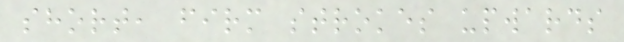short, firm strokes upwards
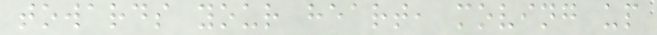towards your heart, moving up
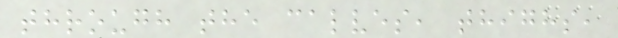through the calves, thighs,
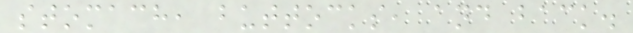stomach, buttocks, and back.
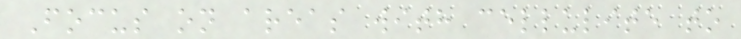Focus on areas with cellulite to
